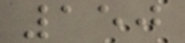150
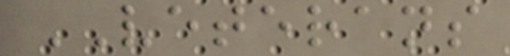VETERANS
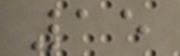15
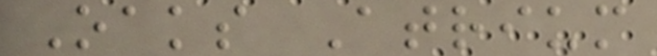Oaks Atrium
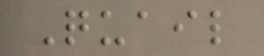Quail
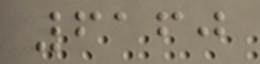6160
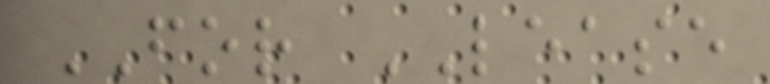FOR LEASE
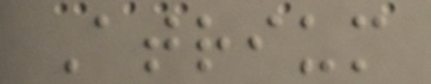Atrium
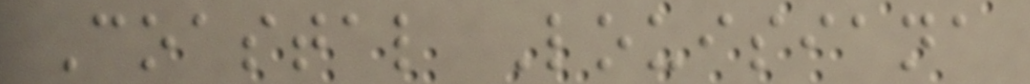Coastal Louisiana
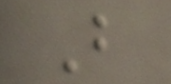B
